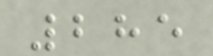285
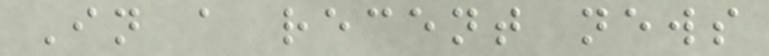In a recent news
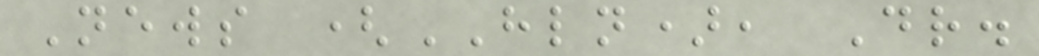News (HLN), Dr.
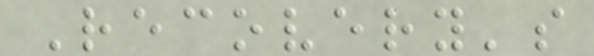Recovery's
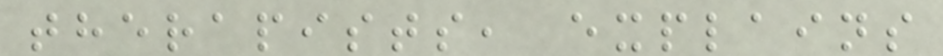therapists, explains
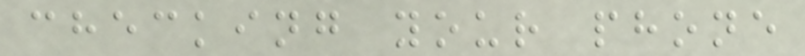checking your phone
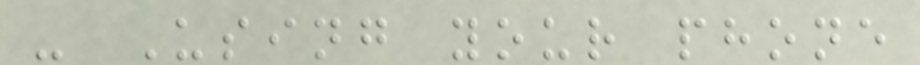- Using your phone
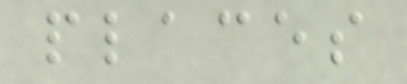places
